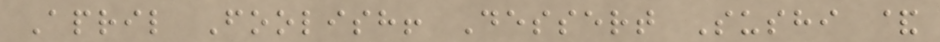April Foolish! Dessert Sushi &
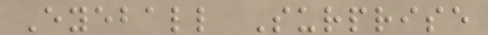Eyeball Surprise
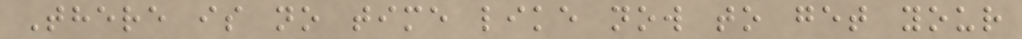There is no time like now to get your
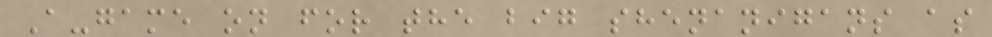A-game on for the big shenanigans as
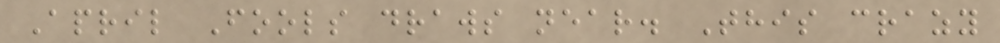April Fools draws near. This crazy
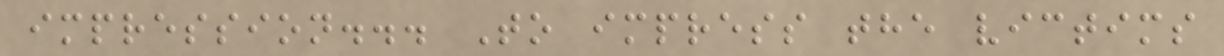impression... To impress the victims
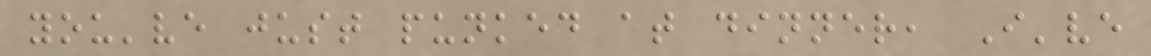you've just punked at dinner, I've
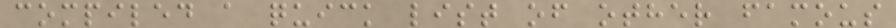compiled a quick list of other famous
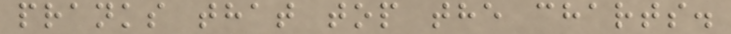pranks that top the charts.
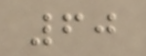60
